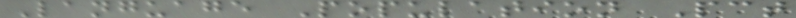Language Population Pct
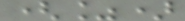(%)
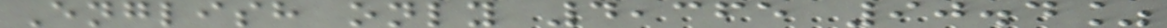English only 4,365 90.4%
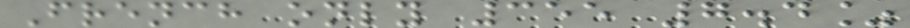French only 355 7.4%
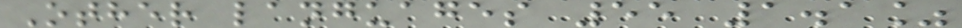Other languages 55 1.1%
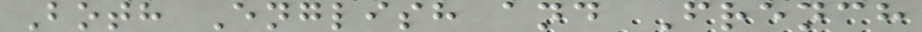Both English and French
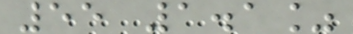55 1.1%
